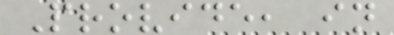Provide, in
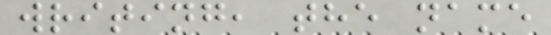writing, the name
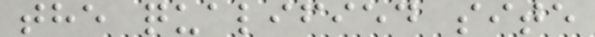the qualified site
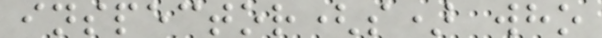inspector(s) who
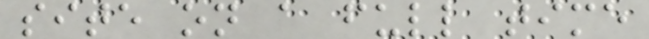site on a full time
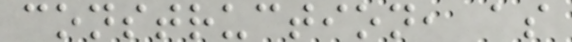construction, as
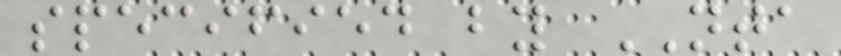specified by NTA
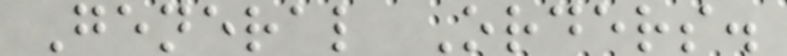General Orders.
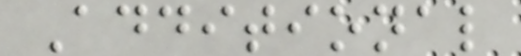Additional
